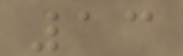13
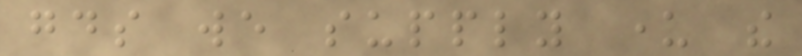goods we supply under the
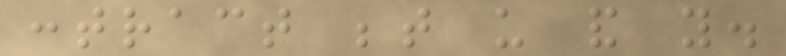contract between us and you.
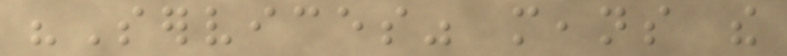"Services" means the
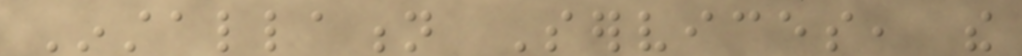Installation Services, the
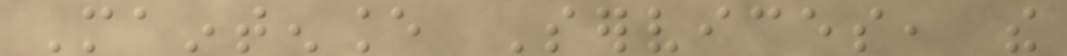Maintenance Services, the
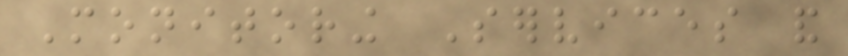Monitoring Services and
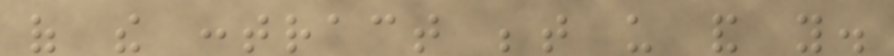of the contract between us and you.
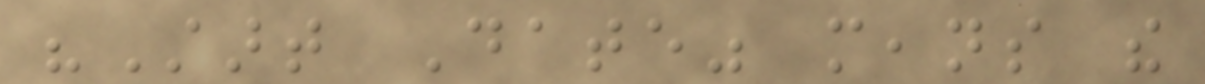"Start Date" means the
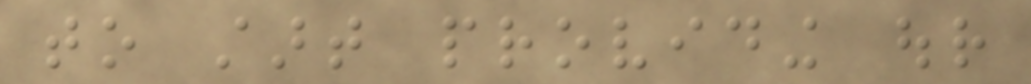to start providing our
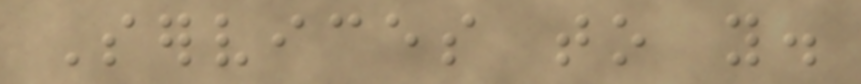Services to you.
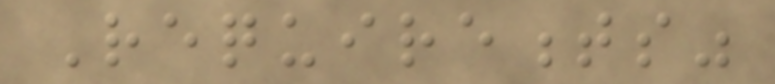Requirements"
